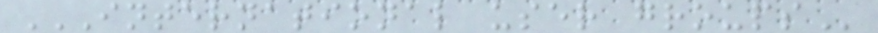INTERNATIONAL USER GROUPS
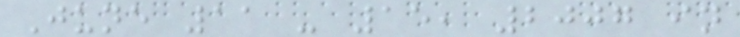June 11 - 15, 2007 in
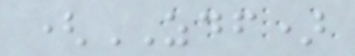(ZDF)
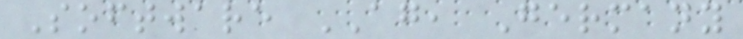Software AG, Germany
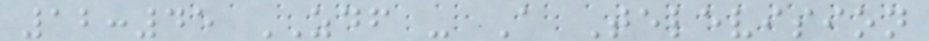12:45 ZDF - A Television
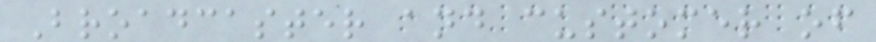Broadcaster and customer of
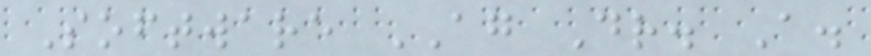Software AG Dr. A.
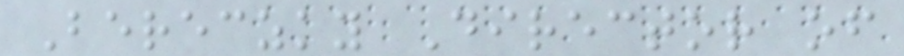Bereczky Director of
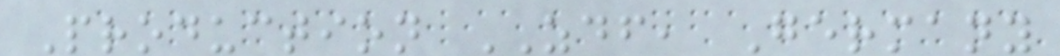Production ZDF, Germany
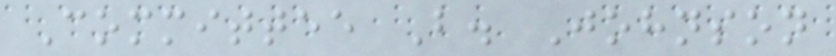Committee B. Johnson
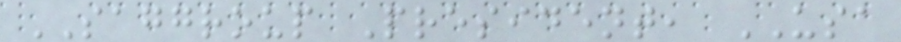SAGGROUP President, USA
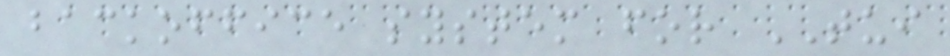backoffice system for TUI
